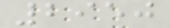2950
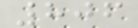806
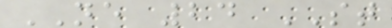NE 24 ST
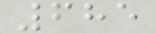685
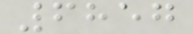6857
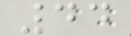44
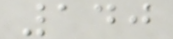140
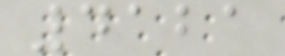4121
